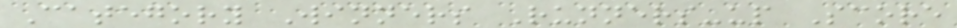Category Winners Runners-up Score
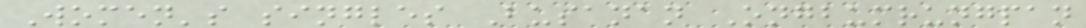Women's singles Busanan Ongbumrungpan
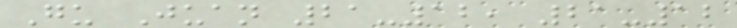Gu Juan 21-12, 21-12
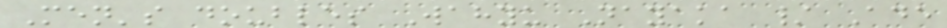Men's doubles Wahyu Nayaka / Ade
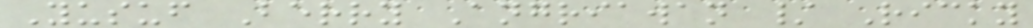Yusuf Berry Angriawan / Ricky
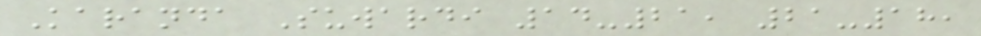Karanda Suwardi 14-21, 21-18,
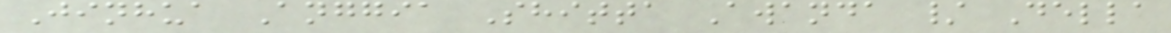Jinhua Anggia Shitta Awanda / Della
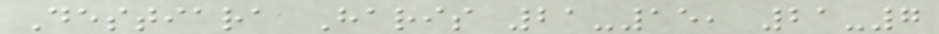Destiara Haris 21-15, 21-7
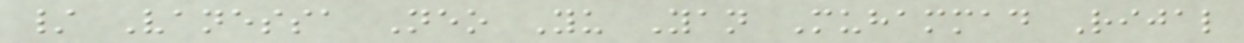/ Vanessa Neo Yu Yan Muhammad Rijal
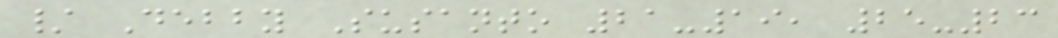/ Debby Susanto 21-19, 25-23
